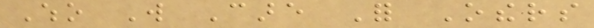Who Will Care For Others
